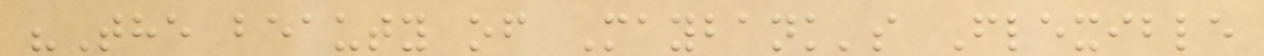"The beauty of Maybank's Flexible
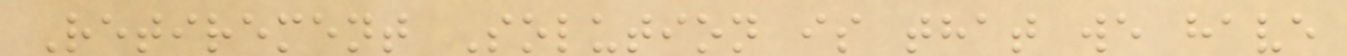Retirement Solution is that we have
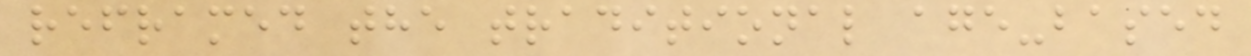reframed the traditional age-based
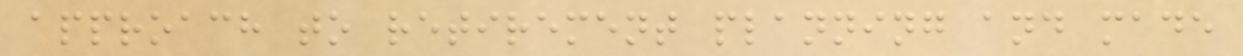approach to retirement planning and made
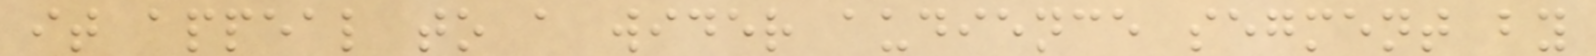it appeal to a wider audience segment by
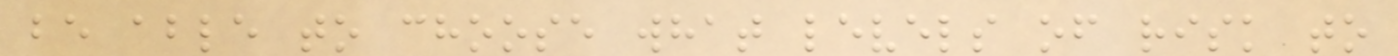be able to choose what levels of risk to
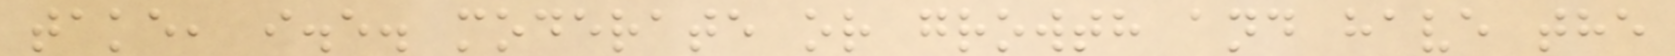take, i.e. moderate or growth and have the
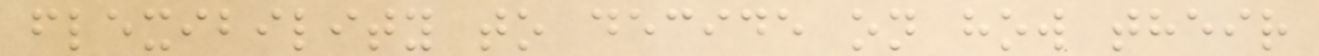flexibility to decide on how their
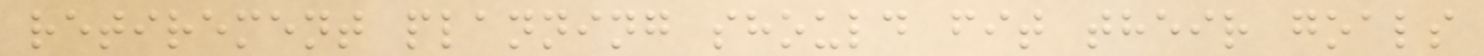retirement planning should fit their goals
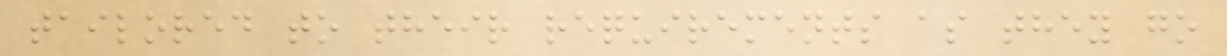tailored to their requirements as they go
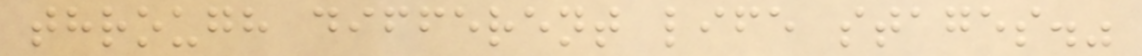through different life stages."
